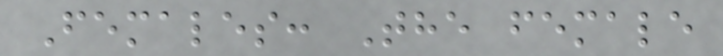Females: The female
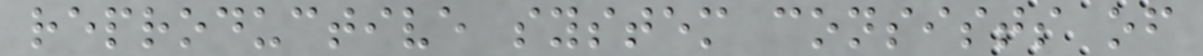reproductive system consists of
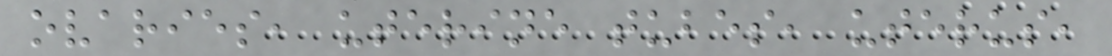ovaries, uterine tubes, uterus,
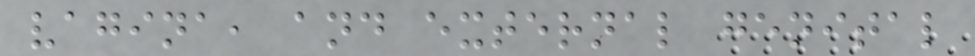vagina, and external genital
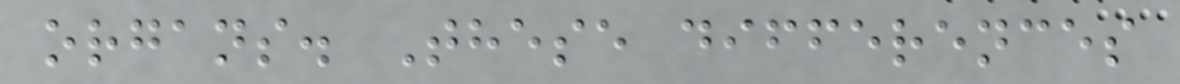organs. These differences
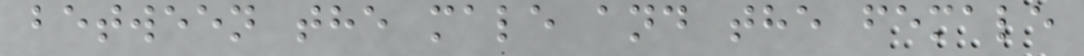between the male and the female
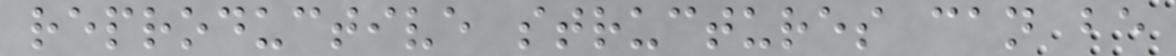reproductive structures can be
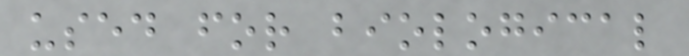used for biological
